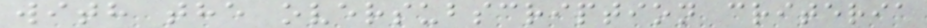with the oversubscription criteria
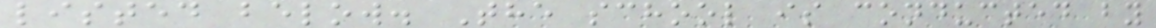listed below. The school is conducted by
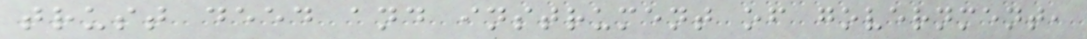trust deed and instrument of government,
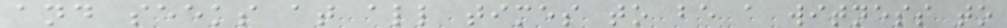and seeks at all times to be a witness to
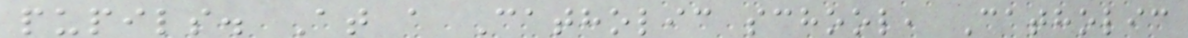pupils. At a Catholic school, Catholic
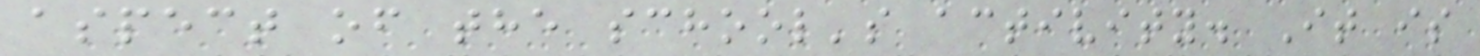aspect of the school's activity. It is
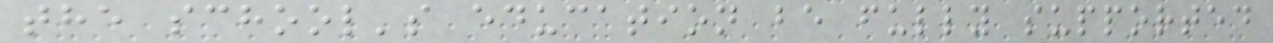the school's education be fully supported
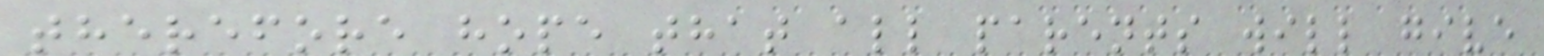therefore hope that all parents will give
